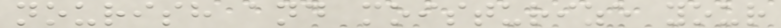nourish and moisturize your
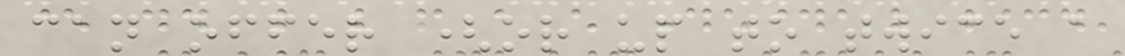can offer (or up to twice a
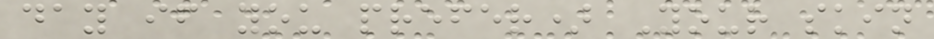day if you prefer) Your skin
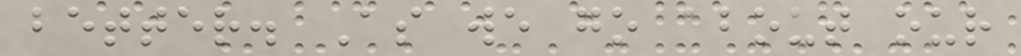better. As we go about our
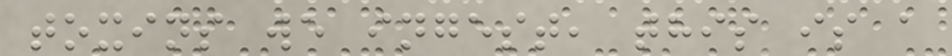toxins we ingest, this is a
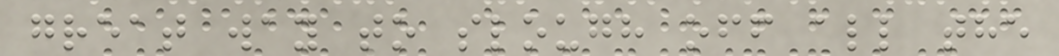great way to slough off all the
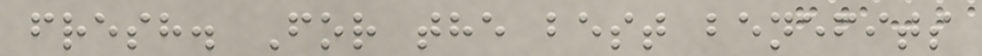fresh. For the best benefits
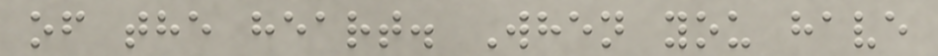of the heart. When you have
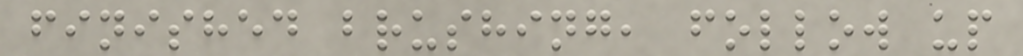finished brushing, follow up
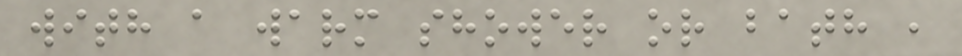with a warm shower or bath ,
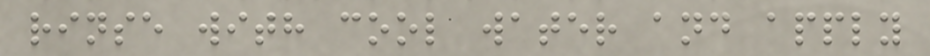rinse with cool water and apply
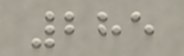285
